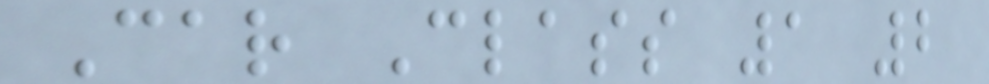Car Class 1 2
